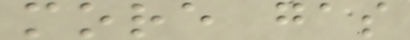more gas
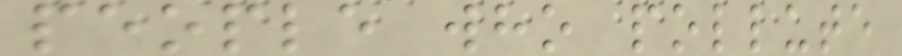people who pollute
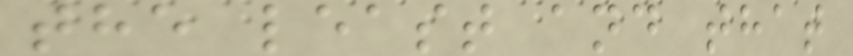the least and that
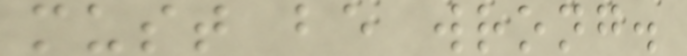must be wrong.
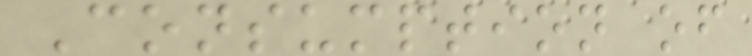Consumption of
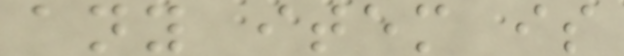any item is
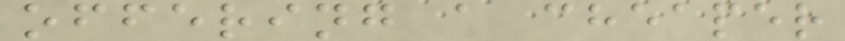offering a cheaper
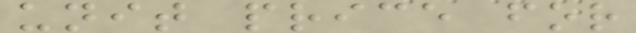unit price for
